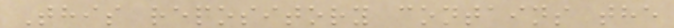This repository contains the
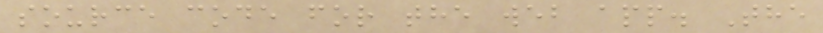source code for the web app. The
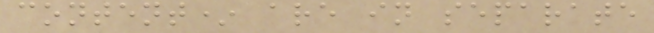content* are in separate
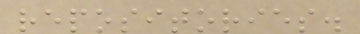repositories.
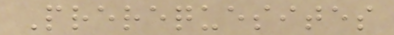Prerequesites
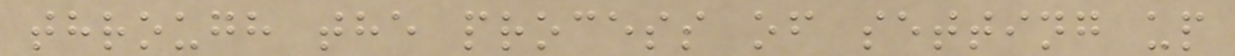through the process of setting up
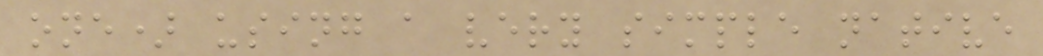one) using a very simple native
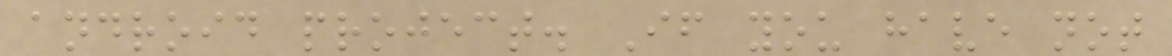android project. If you have not
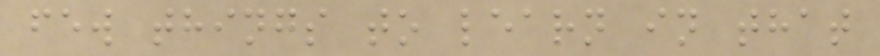few things to learn in that
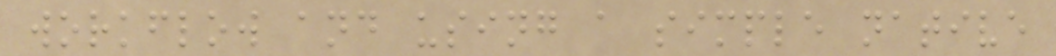workflow and using a simple native
